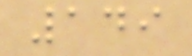149
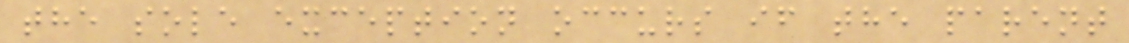the sole exception occurs if the parent
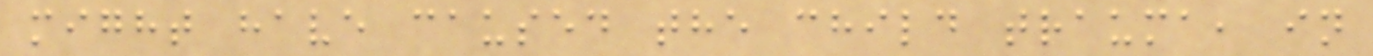might have caused the child trauma, in
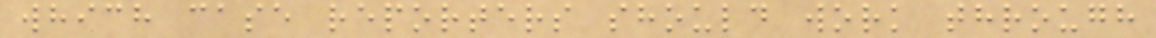which case reporters should work through
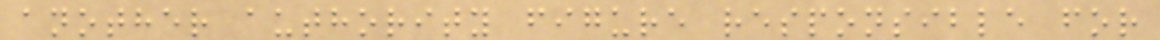another authority figure responsible for
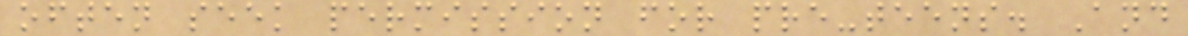often seek permission for pre-teens. And
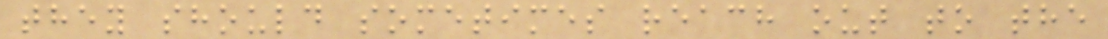they should sometimes reach out to the
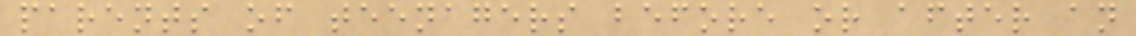parents of teenagers before or after an
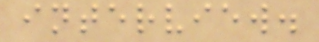interview.
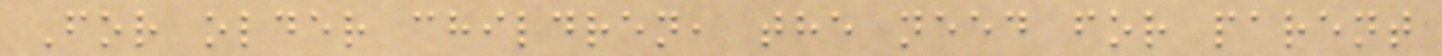For older children, the need for parent
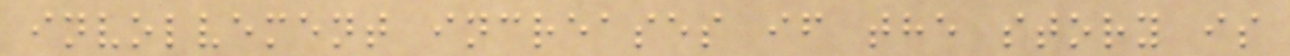involvement increases if the story is
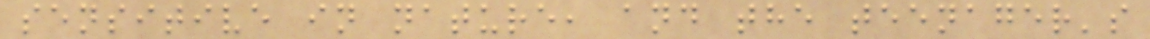sensitive in nature, and the teenager's
